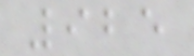925
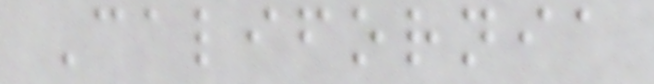California
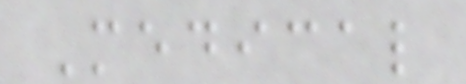Medical
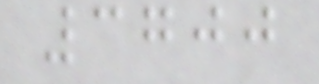3700
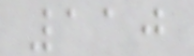110
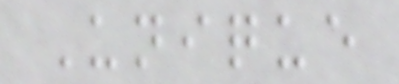Unique
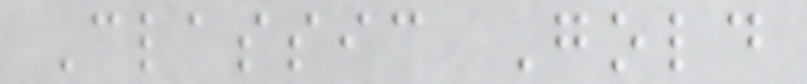Classic Gold
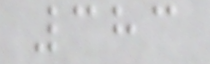383
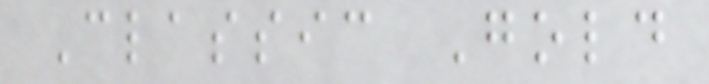Classic Gold
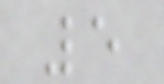5
